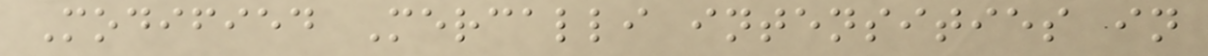Modified Mercalli intensities in
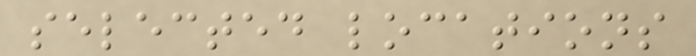selected locations
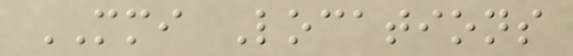MMI Locations
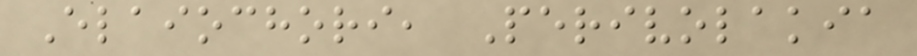Elaiochori, Perivolakia
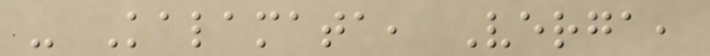- Kalamata, Verga,
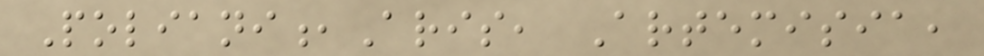Poliani,Aris, Artemisia,
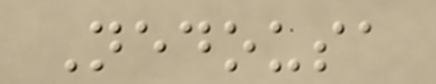Nedousa
